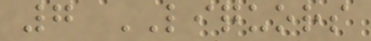7 LIQUORS
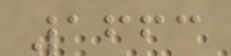1663
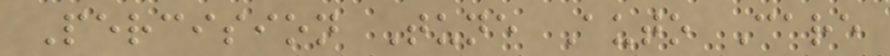Percision Tune Auto Care
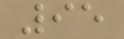95
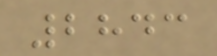2843
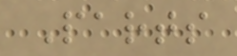Parts
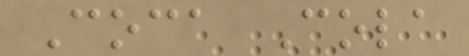Coca Cola
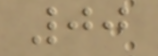00
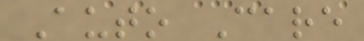Auto Care
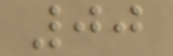00
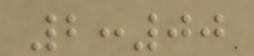2:00
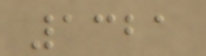1321
